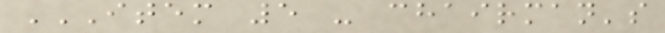ITEM 5 - CHAIRMAN'S
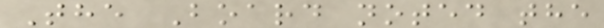The Board noted the
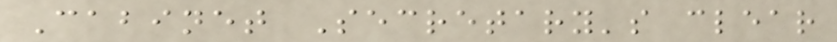Cabinet Secretary's clear
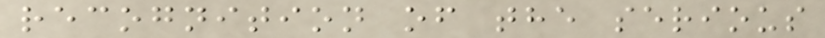recognition of the serious
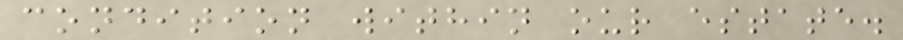condition within our estate.
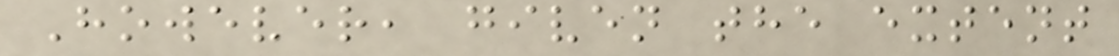However, given the extent
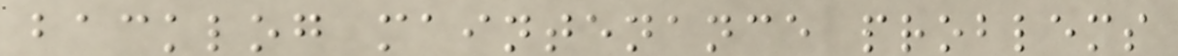backlog maintenance problems
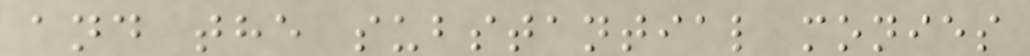and the substantial monies
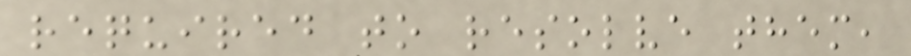required to resolve them,
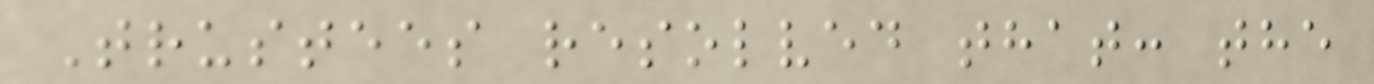Trustees resolved that: the
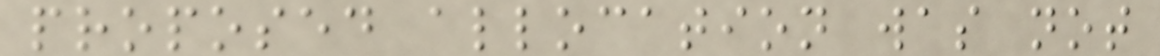proposed allocation was not
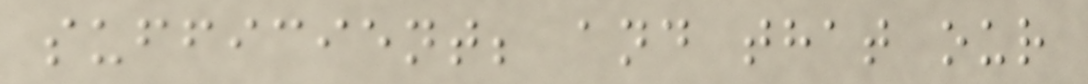sufficient; and that our
